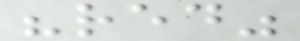"red"
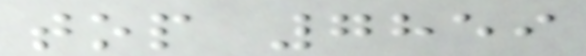top 7859
